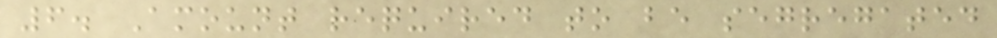6. Amount required to be segregated
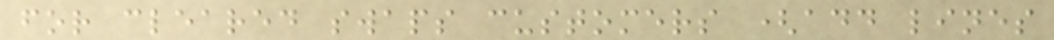for cleared swaps customers (add lines
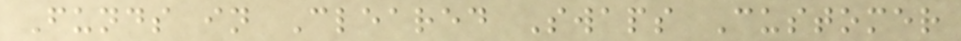Funds in Cleared Swaps Customer
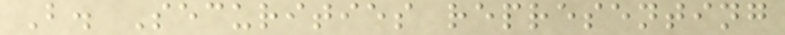B. Securities representing
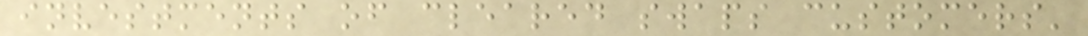investments of cleared swaps customers'
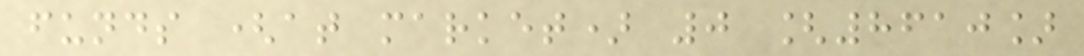funds (at market) 0 [8610]
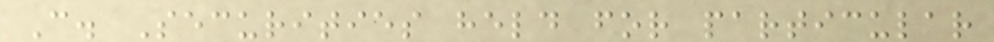C. Securities held for particular
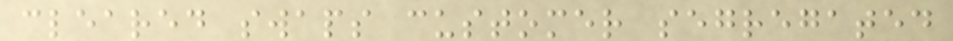cleared swaps customer segregated
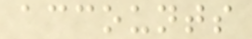accounts
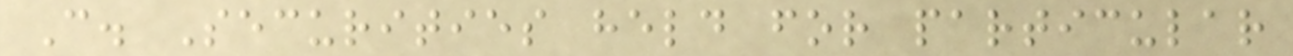C. Securities held for particular
